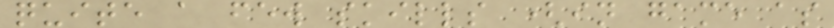quite a few skills (in game as
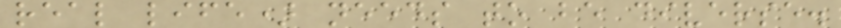real life) needs to be diverse.
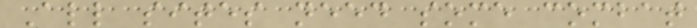All sites need some combat
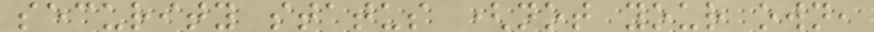security status (not your own,
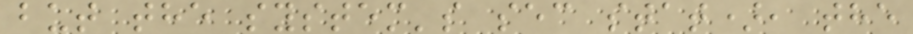but the system's sec stat), the
